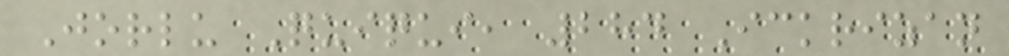Jorlu Quiqui, 284 Ickrizan
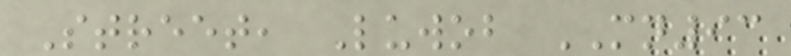Street, Luwob MN93
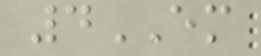4EM
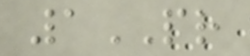1PR
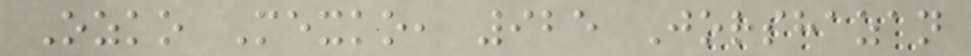Ozko Mexko, 925 Jorshazan
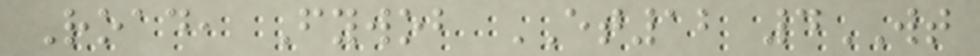Road, Fywob ET12 4WT
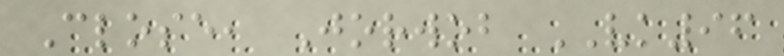Close, Jorwob VK96
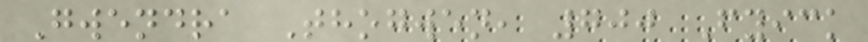Gwendra Thogwen, 700 Fyick
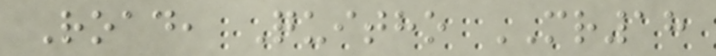Road, Quitho MR18
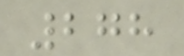278
